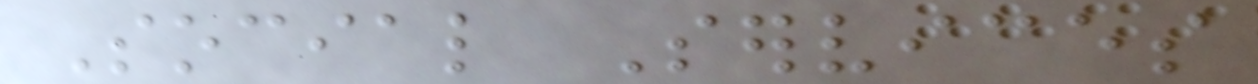Social Services
